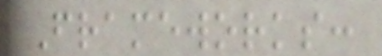Frameworks:
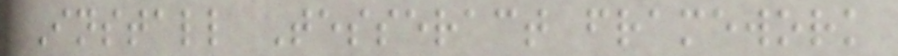Install Tesseract framework
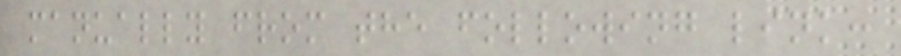manually from the following link:
